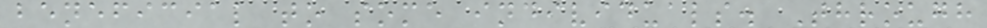beneficial to some individuals. Through
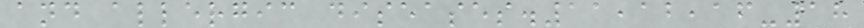and allergic diseases.11,12,16-18
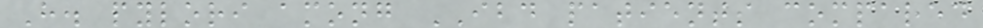H. pylori among IBD patients compared
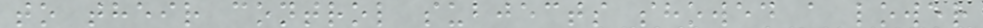to their control subjects showed a lower
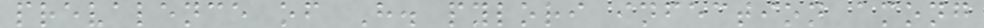prevalence of H. pylori infection among
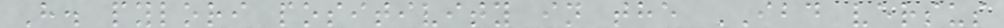H. pylori positivity in the IBD versus
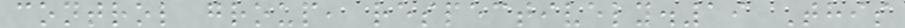control group, respectively.19 This
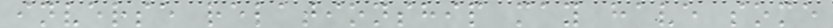inverse relationship may have some
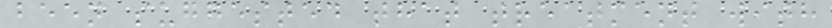been suggested that treatment with
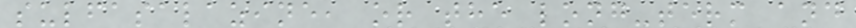sulfasalazine, or the long-term and
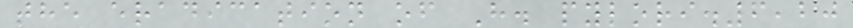the eradication of H. pylori.6,20
